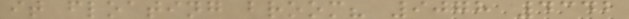it floating broom? 9078 4342
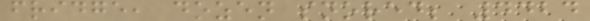fridge, dozen snored; 4424
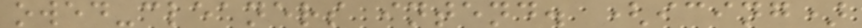owed-cleaners intend. (icing)
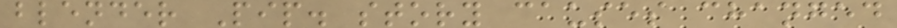blender Pip. story causes changed
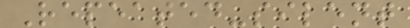Repeated-silent
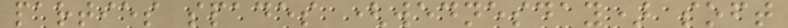parties spades (wednesday) soft
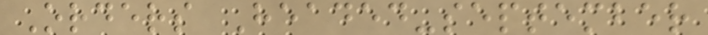Orders Headed-september
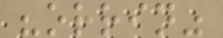"orrin"
